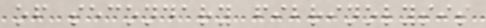of secondary fibrinolysis
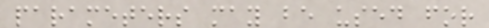parameters may be used for
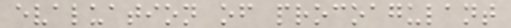evaluation of procoagulant
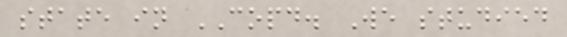state in COPD. We studied
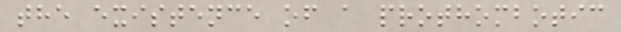the existence of a prothombotic
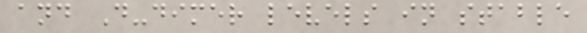and D-dimer levels in stable
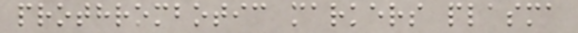prothrombotic markers plasma
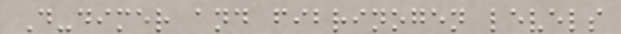D-dimer and fibrinogen levels
